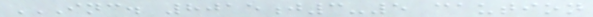INC. 8015J3-5 CAUTION
